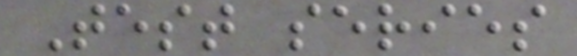Test series
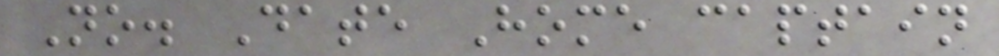No. Date Home captain
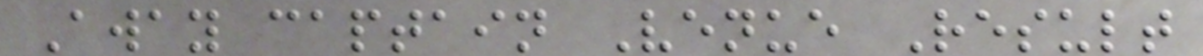Away captain Venue Result
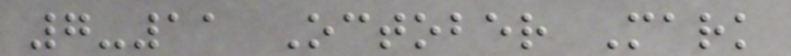7-11 October Mark
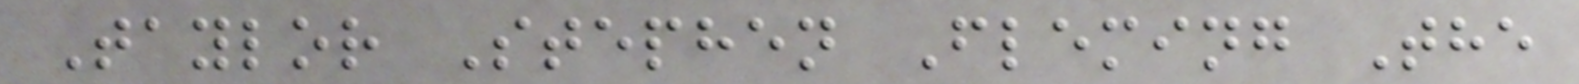Taylor Stephen Fleming The
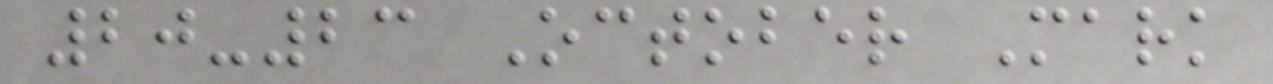20-23 October Mark
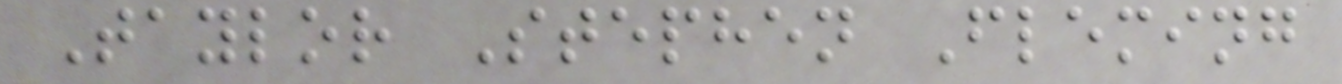Taylor Stephen Fleming
